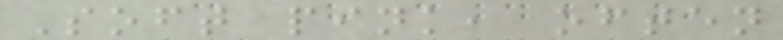Soft pink, often
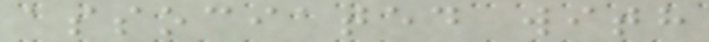associated with
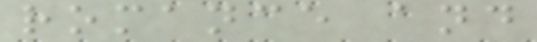romance and
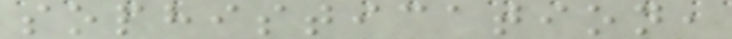sophistication,
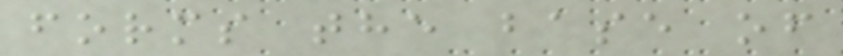forms the base of
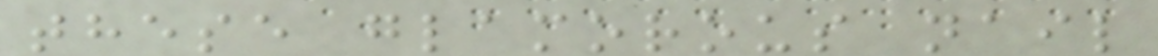these glamorous nail
